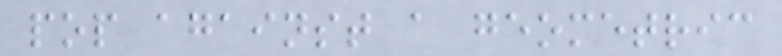pop against a geometric
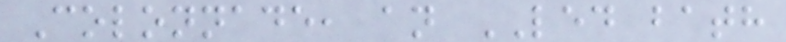Colonnade, an LED bath
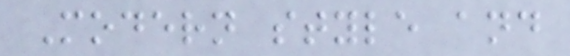Modern style and
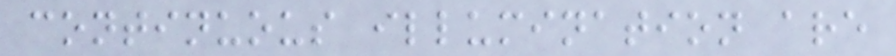continuous illumination are
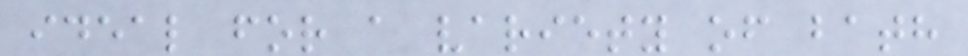ideal for a variety of bath
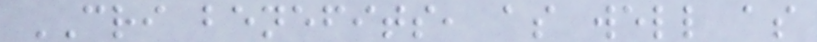CRI benefits, as well as
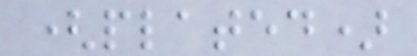(plated)
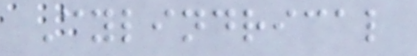Cylindrical
